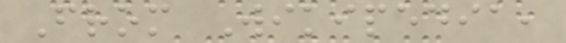From Wikipedia,
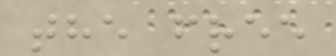the free
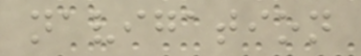navigation
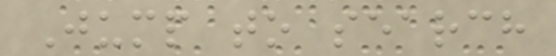Jump to search
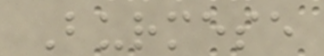Burmese
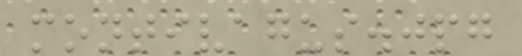montivagus.jpg
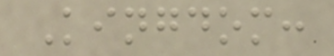Kingdom:
